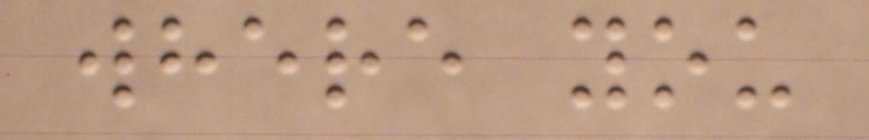where you
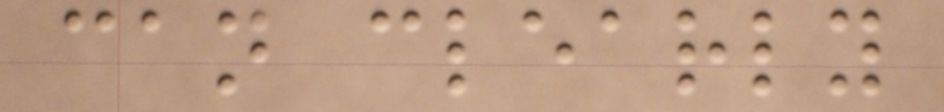can clearly
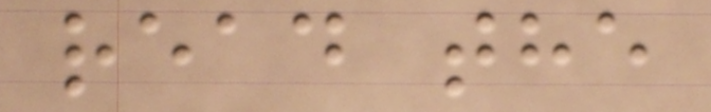read the
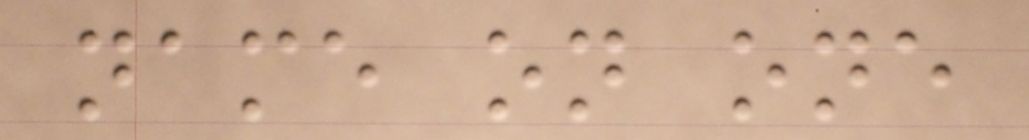name on one
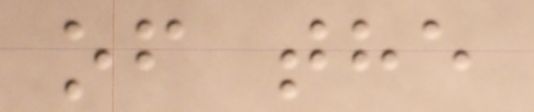of the
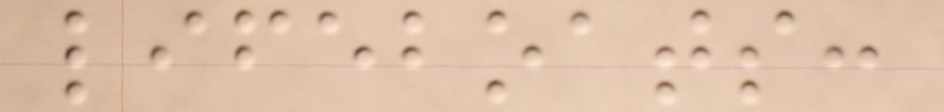lifeboats:
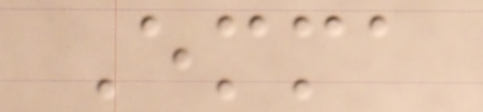Emma
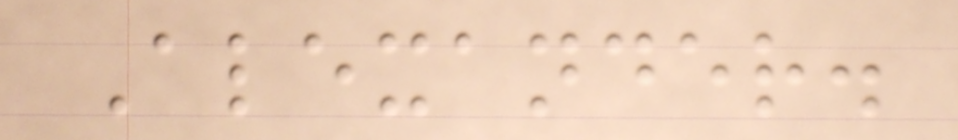Alexander.
